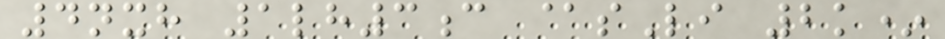4nxh 1lh3c @sLi 2k*
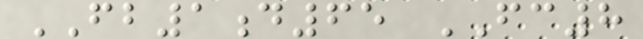FB1d65 FC8
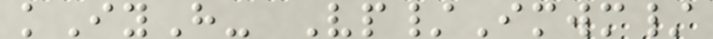kIyH- Vp/Imwm/
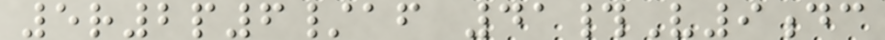5r2p6/af 41#V9dc
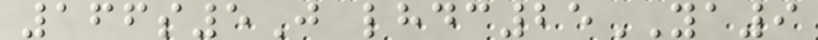166s5J lhdc25YA9
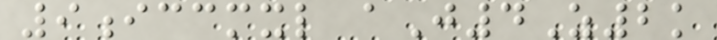9iccmxl aJ4Z2k
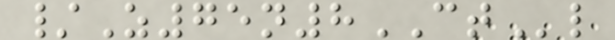/Z75n8CTl
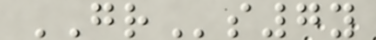GRs7y
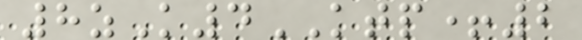8zK4KTP+2
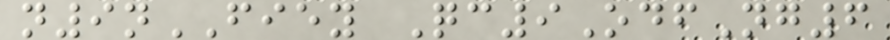n9nFIEY Qc9OdfNg6
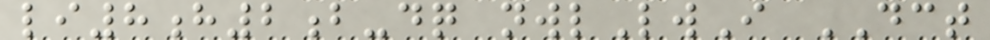li8h2b-dq nwlLwI DCT
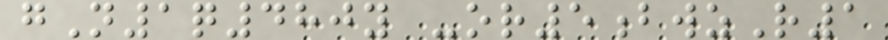gN1q480y -or5bwzR1
